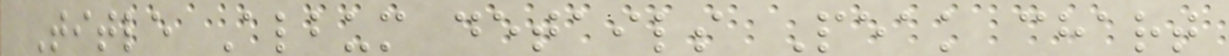Title Album details Peak chart
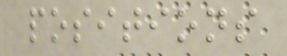positions
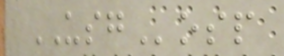USGosp
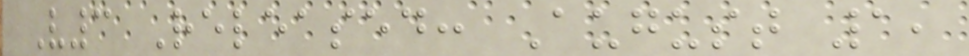V3 Released: August 1,
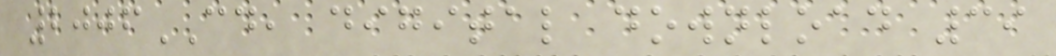2006CD, digital download 39
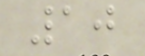10
